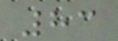83
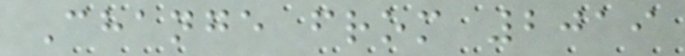Change from 2019
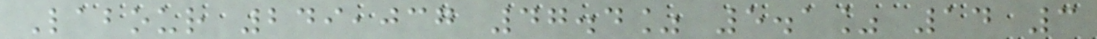Labour 249,037 47.4% 5.1% 14 3
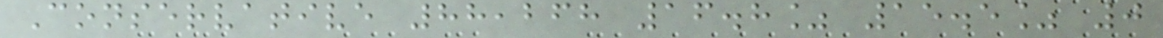Conservative 88,268 16.8% 15.5% 0
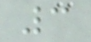3
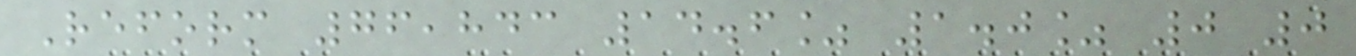Reform 76,843 14.6% 1.0% 0 0
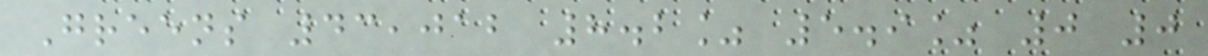Greens 43,012 8.2% 5.9% 0 0
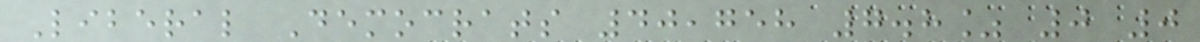Liberal Democrats 40,758 7.8% 0 0
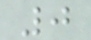0
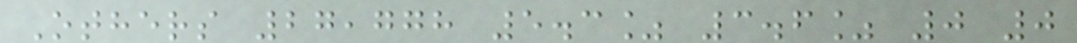Others 27,778 5.3% 3.6% 0 0
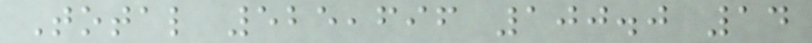Total 525,696 100.0 14
